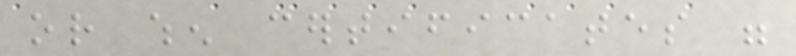or when certificates were
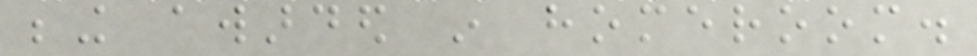being awarded in homeroom.
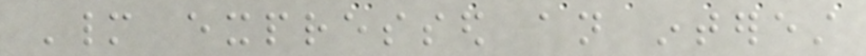Many expressed an interest
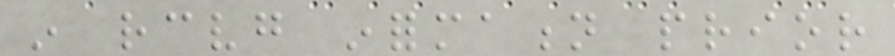in receiving information prior
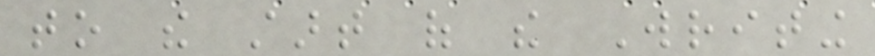to the start of the Writing
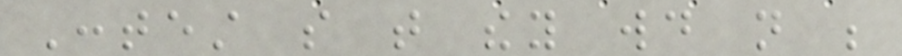Contest so that they would not be
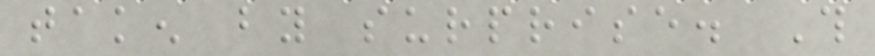taken by surprise. This
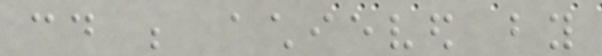could be achieved by
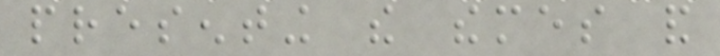presenting the themes and
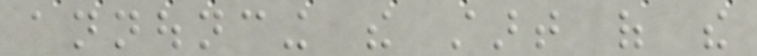announcing the start of the
